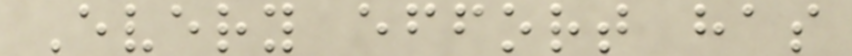Every effort has
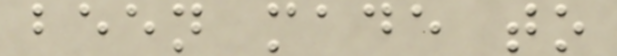been made to
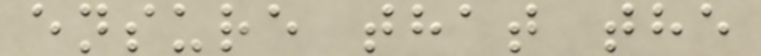ensure that the
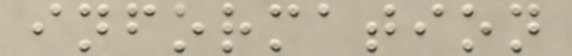information
